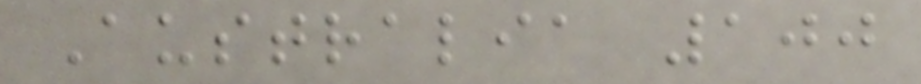Australia 100
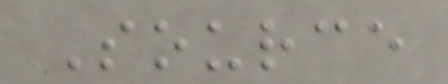Source
